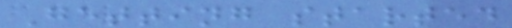Getting started
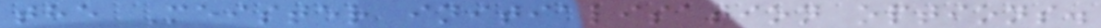the Meister initialisation options.
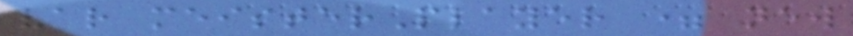var meisterPlayer = new
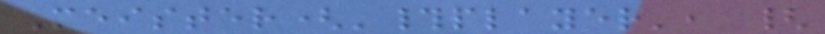Meister('#player', {
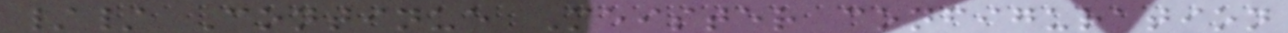// Continue Meister configuration
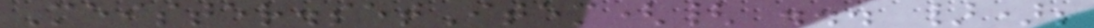Meister.setItem({ ... });
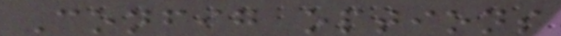Config options
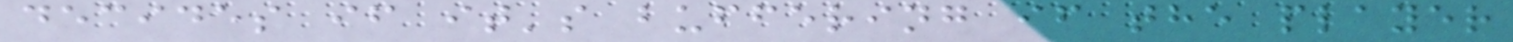decides if it's buffering if the player
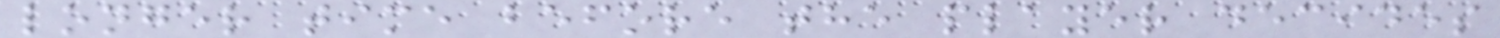longer time before the player decides
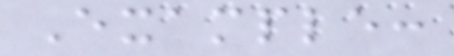Example:
